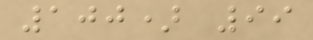100) 99
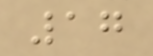17
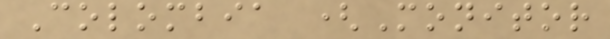Colombia (Monitor
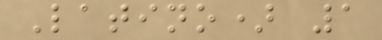Latino) 1
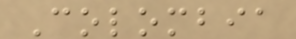Colombia
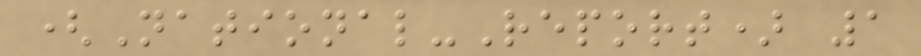(National-Report) 1
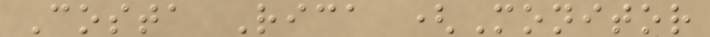Costa Rica (Monitor
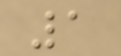1
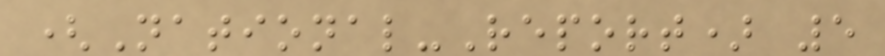(National-Report) 5
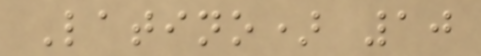Latino) 10
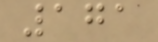171
